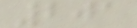201
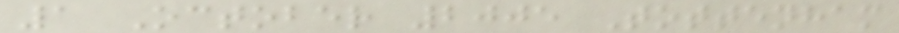1 October 2005 Tottenham
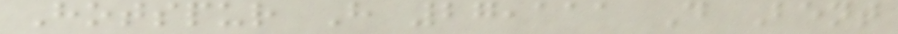Hotspur H 27,111 D Bent
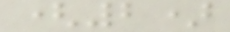(2)
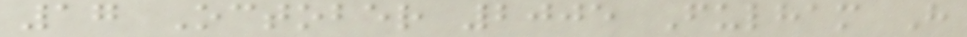17 October 2005 Fulham H
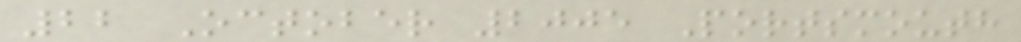22 October 2005 Portsmouth
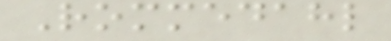Rommedahl
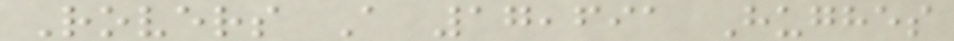Rovers A 17,691 Hughes
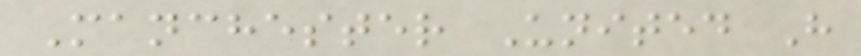Manchester United H
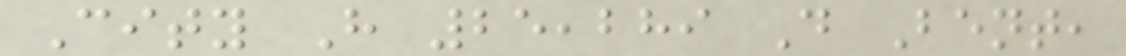City H 25,289 D Bent,
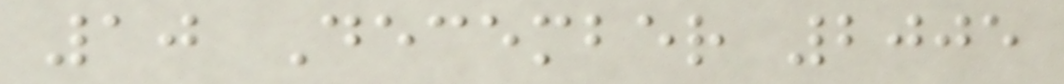10 December 2005
